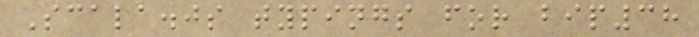Scala.js typings for bip38
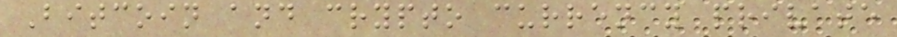Bitcoin and crypto currency private
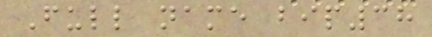Full name bip38
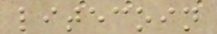litecoin
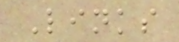Links
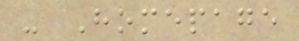- Homepage
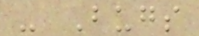- Bugs
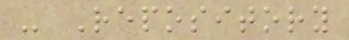- Repository
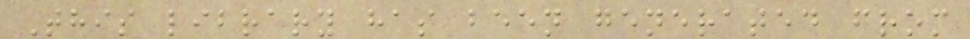This library has been generated from
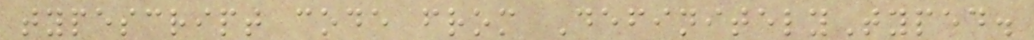typescript code from DefinitelyTyped.
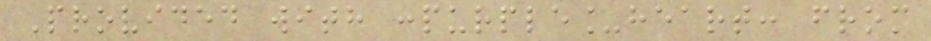Provided with :purple_heart: from
